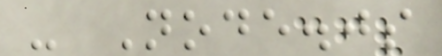- Node.js
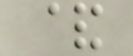&
